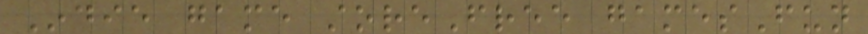Indie game storeFree gamesFun
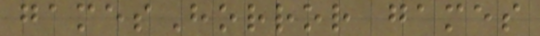gamesHorror games
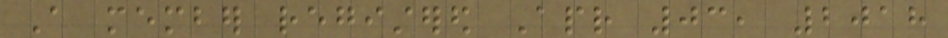A member registered Apr 03, 2018
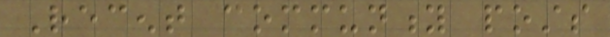Recent community posts
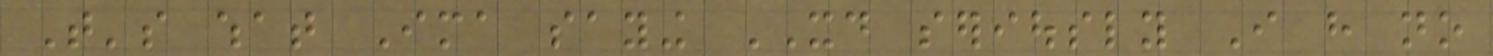That's what Ima saying XD seriously I have no
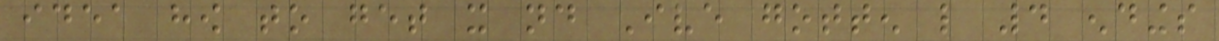idea how to get it nd Ive gotten like 4 endings
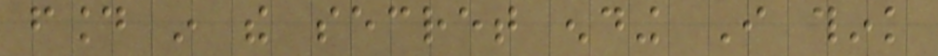found in the secret ending I think
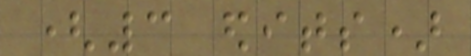(3 edits)
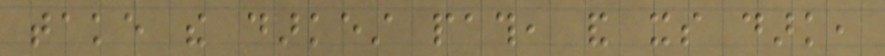take the darkest path, and its dark,
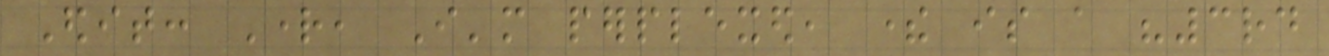Edit: Right, I'm perplexed, there is a "3rd
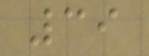39
